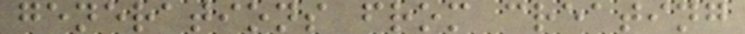generations from creating
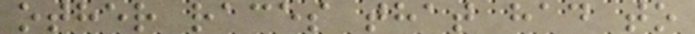other races that had to
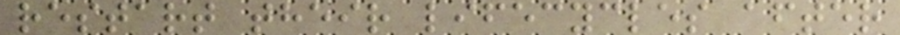restart their lifecycles after
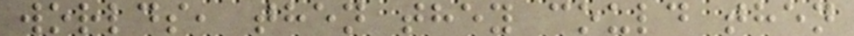worlds, then they could then
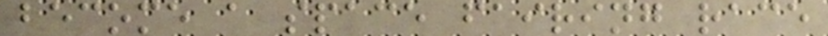become a space fairing race
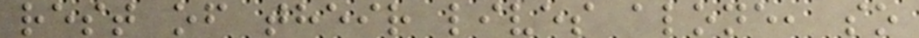rest of their lives alone, so
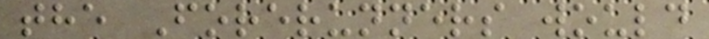the Forerunners would
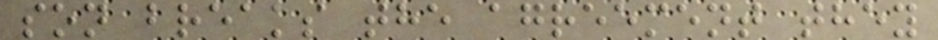son breaks the agreement they
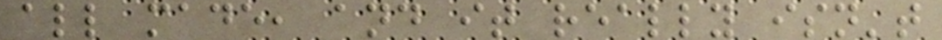all made, and it really isn't
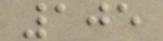105
